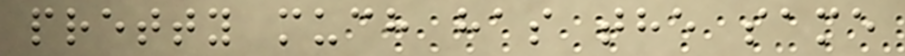pretty much has the same
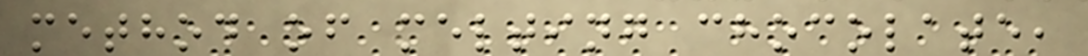method of melting chocolate,
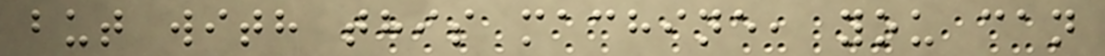but with this machine, you can
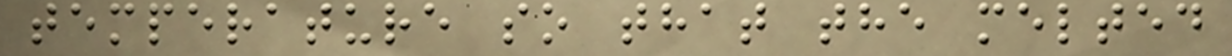temperature so that the melted
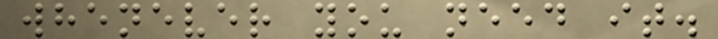whenever you need it.
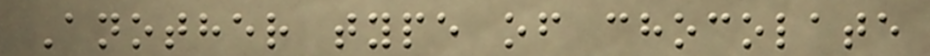Another type of chocolate
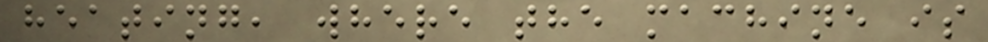heating, where the machine is
